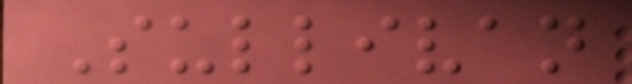Sullivan
